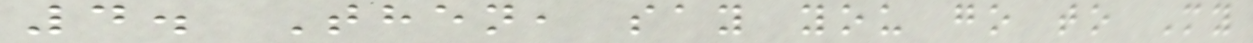4. Then, say you go to My
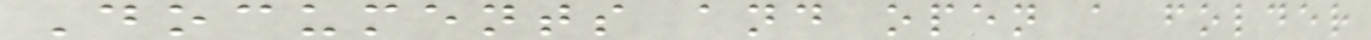Documents and open a folder
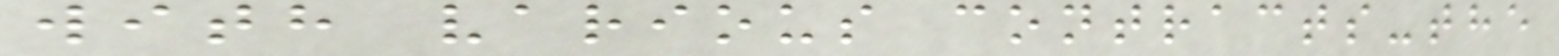with various contracts-the
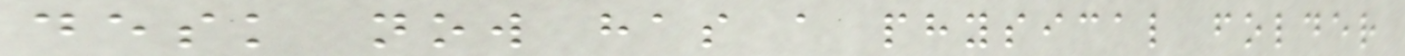desk now has a physical folder
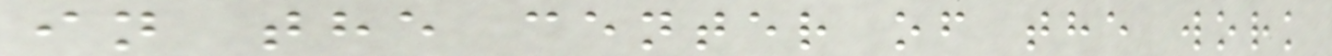in the center of the work
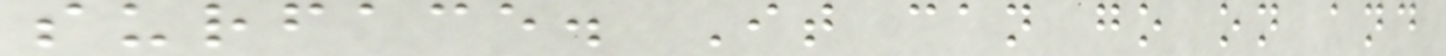surface. It can go on and
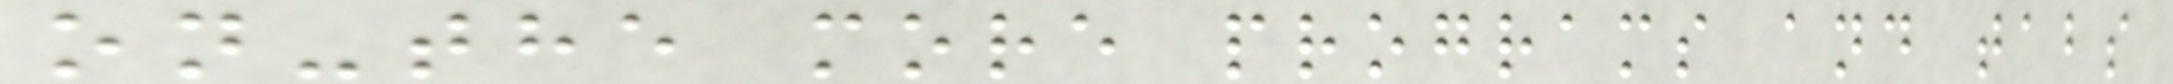on-the more programs and tabs
